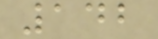142
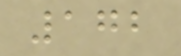172
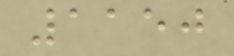1150
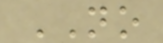NO
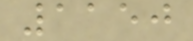1150
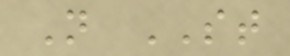N ST
